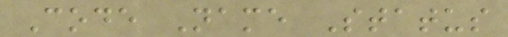Code Name Status
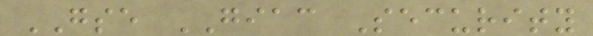GSE GIAC Security
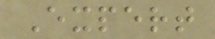Expert
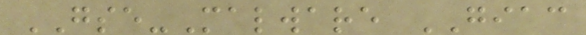GSE-Malware GIAC
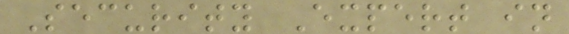Security Expert in
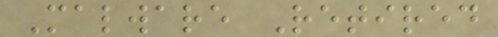Malware Retired
